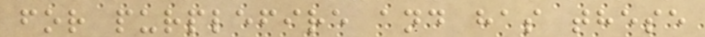for purplefire and has these
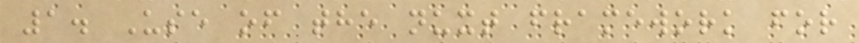1. Use of the nuxt framework for
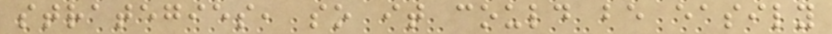strategies, so it could be easily
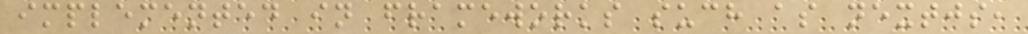implemented in frameworks such as nextjs,
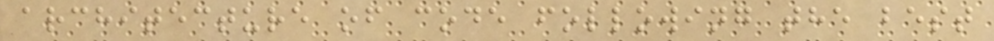architecture of code following the best
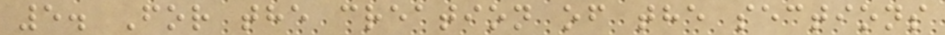5. For the creation of the sections
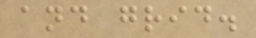and grid.
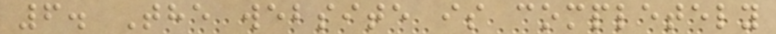6. The website is completely
